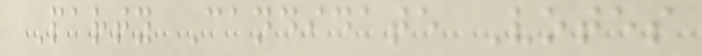Party Candidate Votes
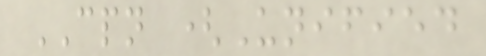CPN (Unified
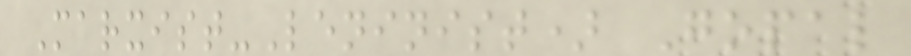Marxist-Leninist) Gopal
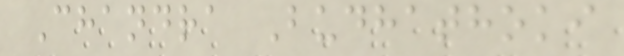Chandra Budhathoki
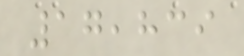17,839
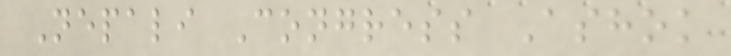Nepali Congress Ashok
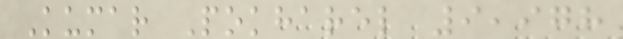Kumar Pokharel 9,978
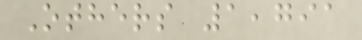Others 1,791
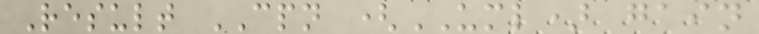Result CPN (UML) gain
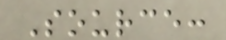Source:
